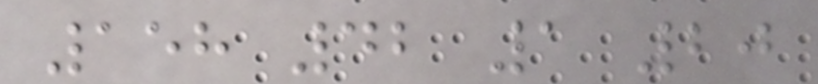158 42 1 20
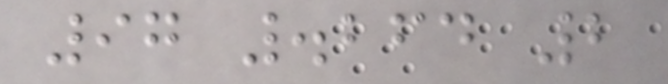97 .264 2
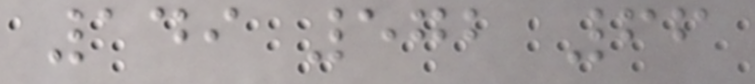149 572 66
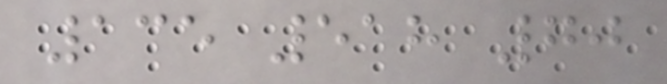135 518 70
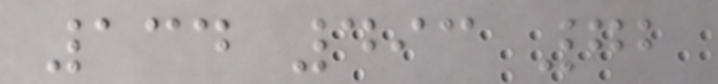134 493 72
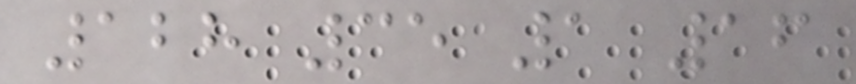128 35 1 16
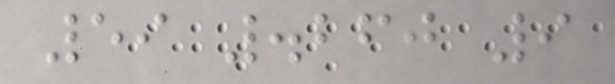59 .260 9
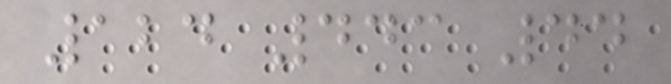124 443 44
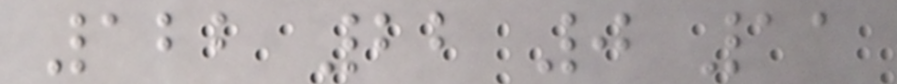122 22 0 11
